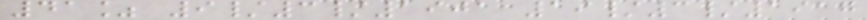41% 9/3/1901 19/3/1917
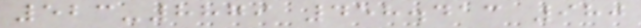523-8879 458.413 980
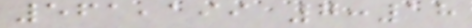561,199 7:18
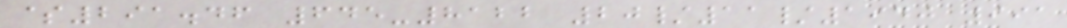$291.46 645-8122 20/11/1940 991
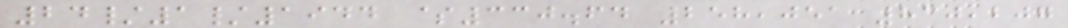24/1/1944 $330.64 258,051 830,207
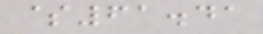$61.41
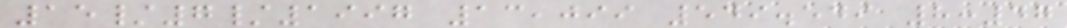15/7/1997 13,099 549.549 8:47
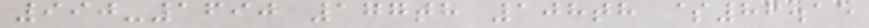990-1690 177th 108th $86.15
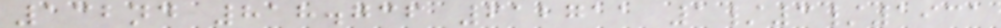132nd 818.736 612711 1/3/1931
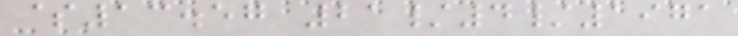$13.57 21/4/1971
